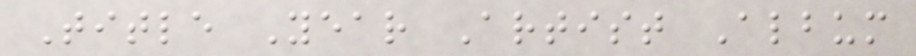Title Year Artist Album
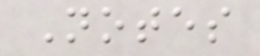Notes
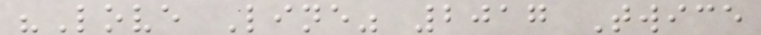"Love Line" 2017 Twice
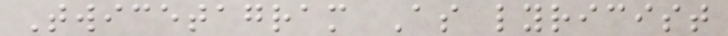Twicetagram As lyricist
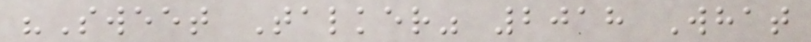"Sweet Talker" 2018 What
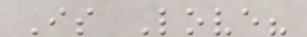Is Love?
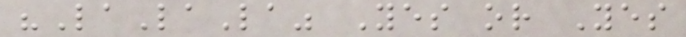"LaLaLa" Yes or Yes
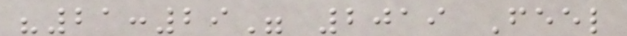"21:29" 2019 Feel
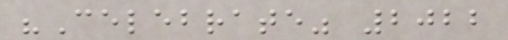"Celebrate" 2022
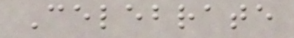Celebrate
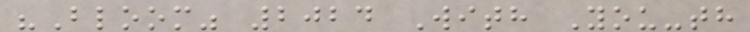"Bloom" 2024 With You-th
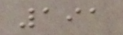191
